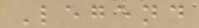Legend
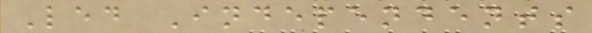Led Independents
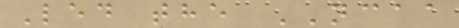Led the NCAA
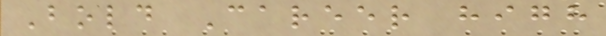Bold Career high
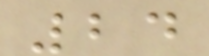24
